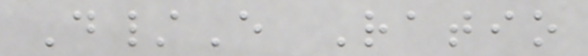D/E Ratio
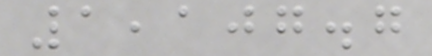1,107.7
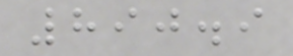890.9
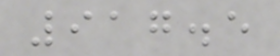917.5
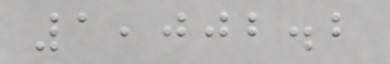1,002.2
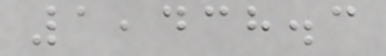1,438.3
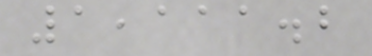1,111.2
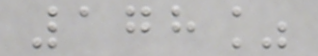178%
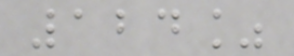124%
